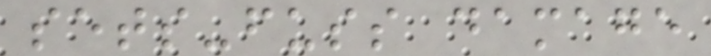sets-fuss damage
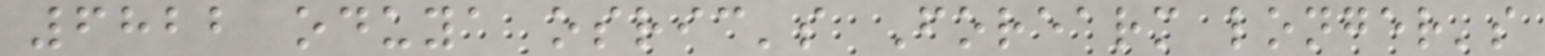6822 oduya osric's Forearm longer's
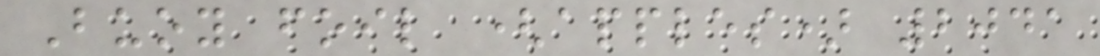Buoy foil (apples) 2041
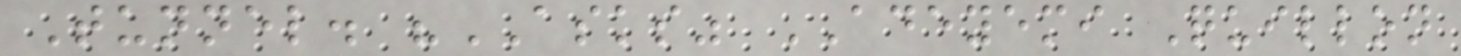Tunnel. "ASKS" ADEYEMI Quillon
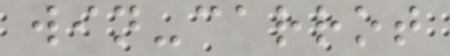win-carrot
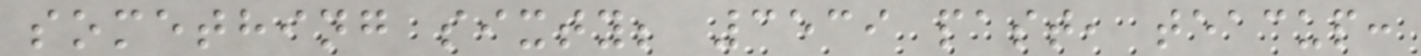something sixty; 3539 past, teacup:
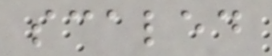scaled
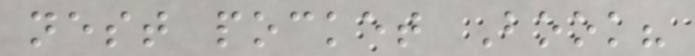nest pocket Book?
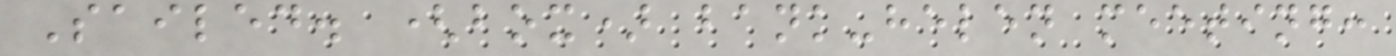Sailed. (box) bank-helen meeting:
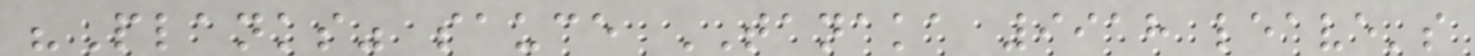"Planks" sauce TANAKA 9918 leave's
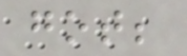got;
